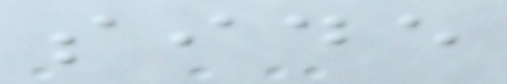side
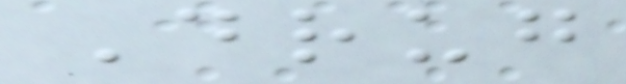Drug
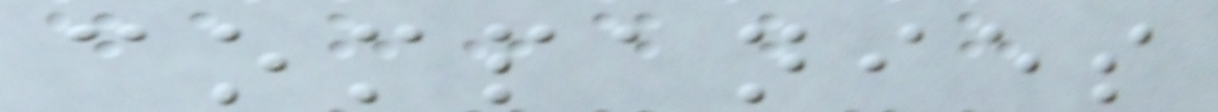companies
